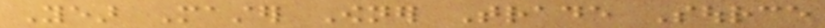Year Master Owner Trade Source
